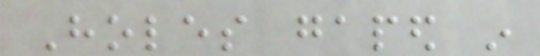Holes gaped in
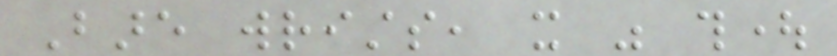Bare wrists, it was thought
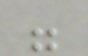were
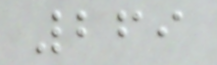269
